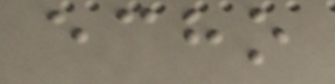echo
